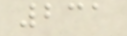231
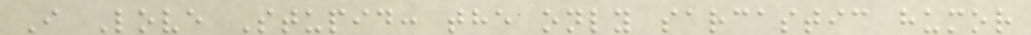I Love Stupid: the only sarcastic humor
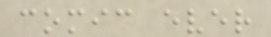comic ever
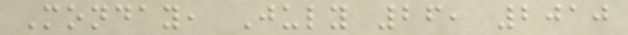Monday, July 26, 2010
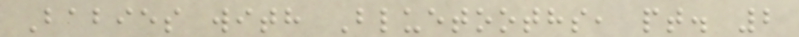Babies with Bluetooths, pt. 2
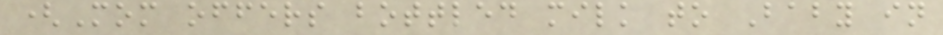(Mom offers bottled milk to Baby in
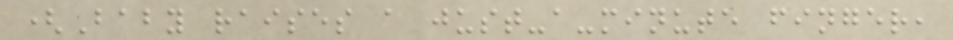(Baby raises a just-a-minute finger,
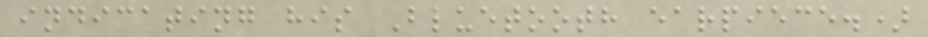indicating his Bluetooth earpiece.)
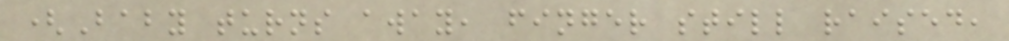(Baby turns away, finger still raised,
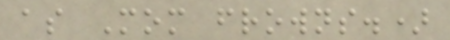as Mom frowns.)
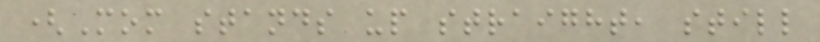(Mom stands up straight, still
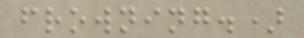frowning.)
